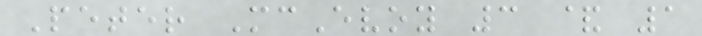Peter McEvoy 3 & 1
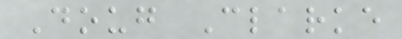Doug Clarke
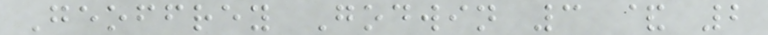Geoffrey Godwin 3 & 2
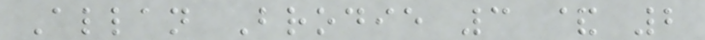Allan Brodie 3 & 2
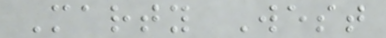Marty West
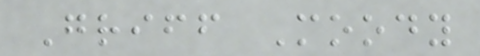Griff Moody
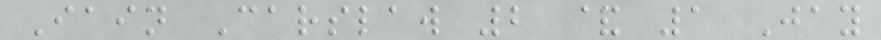Iain Carslaw 2 & 1 Jay
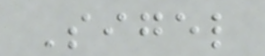Sigel
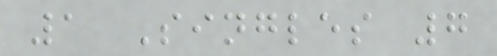1 Singles 7
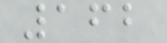162
